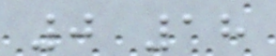0 18
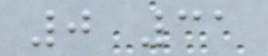0 31
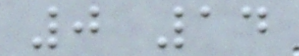0 14
